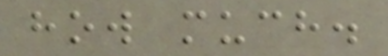how much.
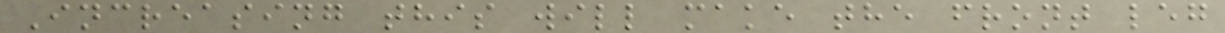Increasing this will make the front leg
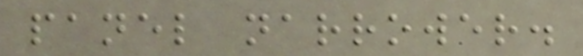panel narrower.
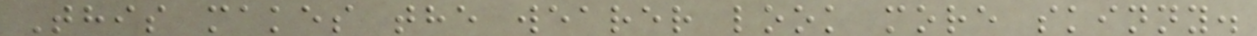This makes the wearer look more skinny.
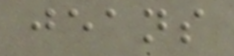jeans
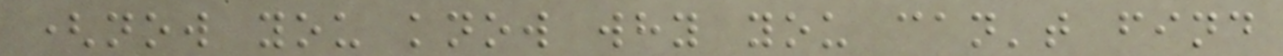(now you know why you can't find
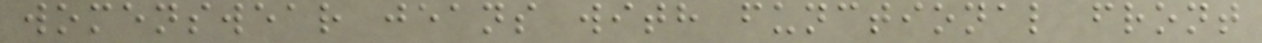womenswear jeans with functional front
